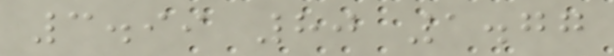3.99 80 1.77
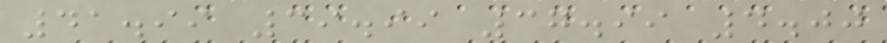41.99 39.99 37.99 4.00
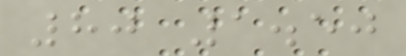80 1.50
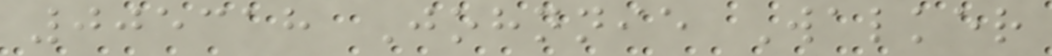005318 Johnnie Walker
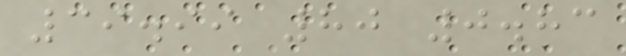39.99 80 0.83
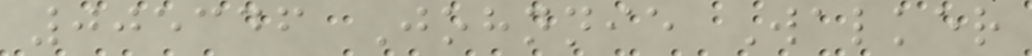005346 Johnnie Walker
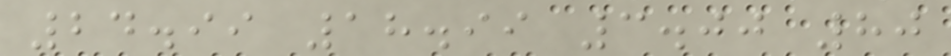24.99 18.99 3.00 80
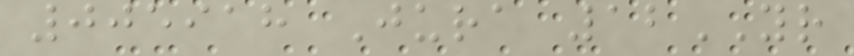005918 Jura 12YR
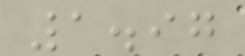1.97
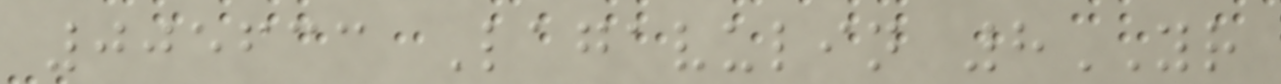005633 Lagavulin 8YR
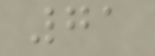71
